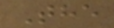The
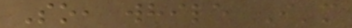So, while I'm
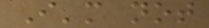I'm not
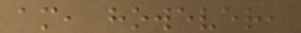am, however,
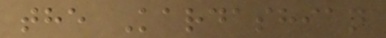the Kardashian
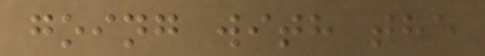going with the
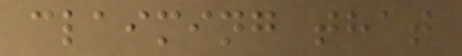claiming that
